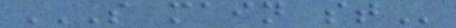S MAIN ST
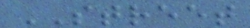STREET
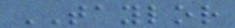TAYLOR
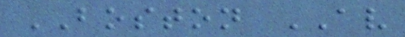BOSTON AV
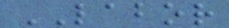LABOR
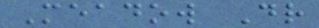Meadow Dr
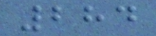284
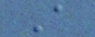A
